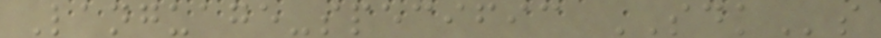Language-specific SDKs
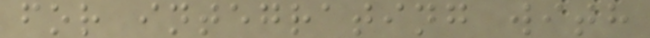for integrating with
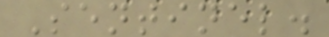Sentinel.
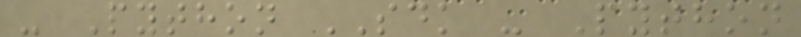- Python SDK - Python
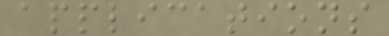applications
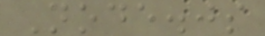Node.js
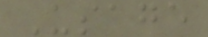Usage
